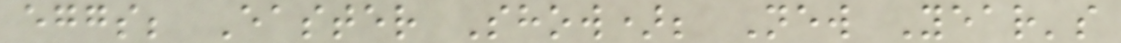eggs; Easter Show); New Year's
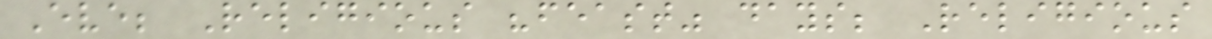Eve; Religious "feast" days; Religious
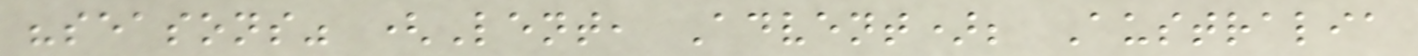"seasons" (Lent, Advent); Australia
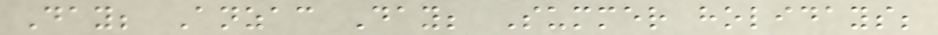Day; Anzac Day; Summer holidays;
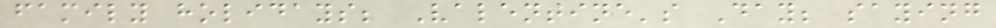family holidays; Valentine's Day; saying
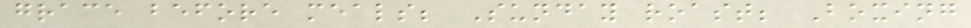grace before meals; Sunday roast; Boxing
